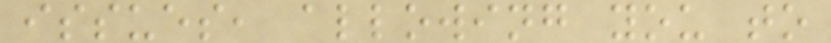issues, allowing you to
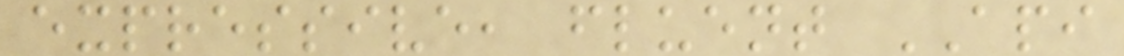expressive, fluent API
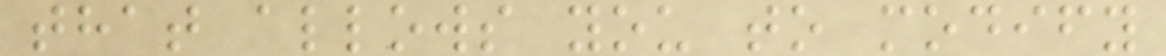that allows you to modify
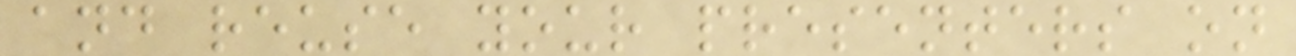and reuse your presenters on
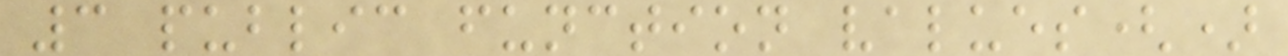3 public function values()
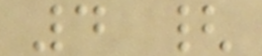4 {
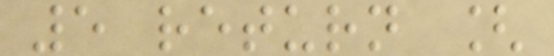5 return [
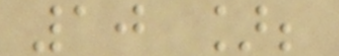10 ];
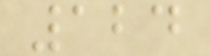124
